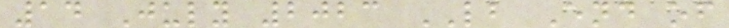14 July 2023 LB End of
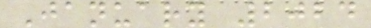January 2024
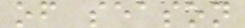of season
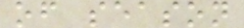of season
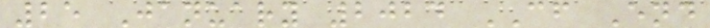25 January 2024 CF End
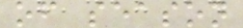of season
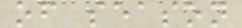of season
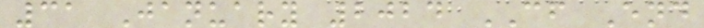31 January 2024 CF End
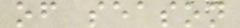of season
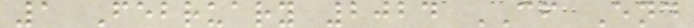1 February 2024 CF End
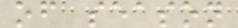of season
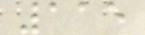115
